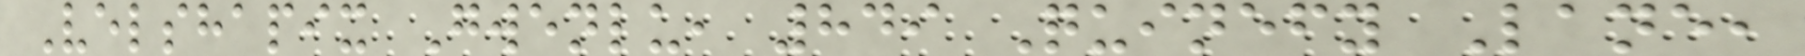Velshapix Gwenlu, 849 Quinefy Lane,
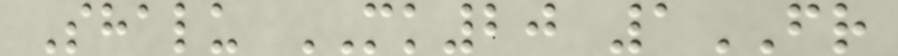Shalu MK20 1FR
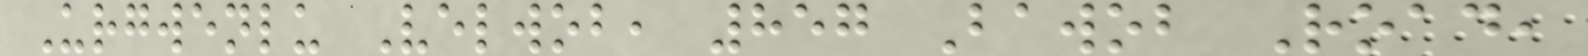Urgwenlu Velwob, 857 Bawob Road,
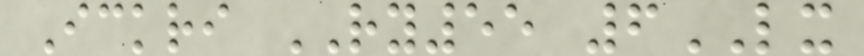Ickri RY55 6LX
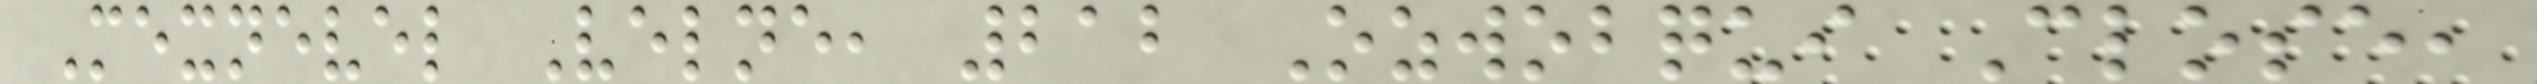Mexnevel Velne, 212 Ozwobqui Close,
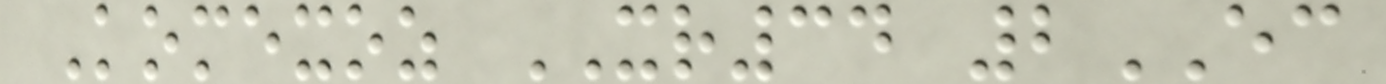Komexoz XR34 2EC
